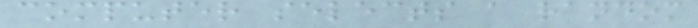computer selects a random
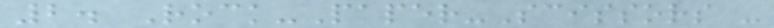2. Rock-Paper-Scissors -
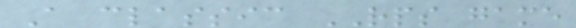A classic RPS game
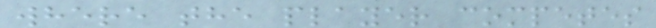where the player competes
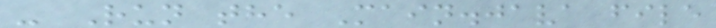- Run the Main.java file
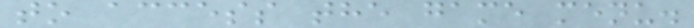to access the game menu.
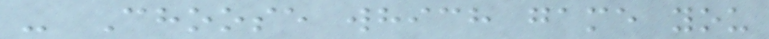- Choose which game you
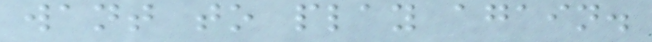want to play again.
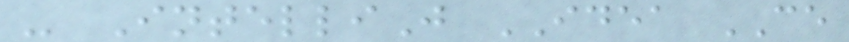- IntelliJ IDEA CE
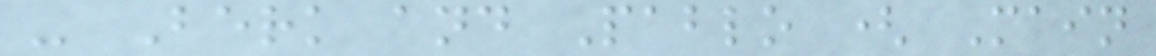- Berk and Pablo ( Main
